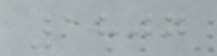1807
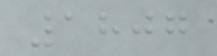1807
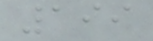199
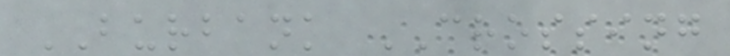BURBANK CROSSING
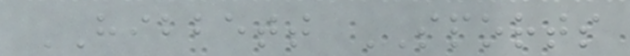HIBBETT SPORTS
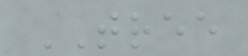TREE
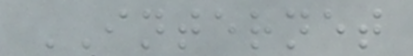INTERNET
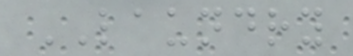LAUNDRY
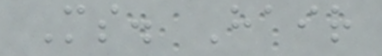Ms. Hair
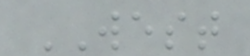WEST
